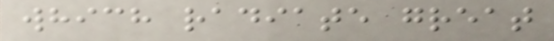which radiate great
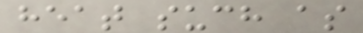heat such as
